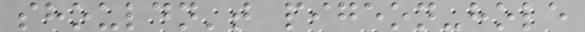shouldn't pigeon-hole
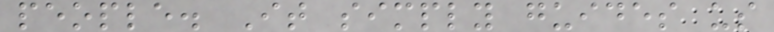people. It simply guides us
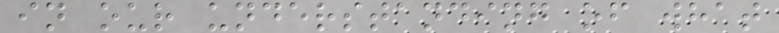in our understanding of what
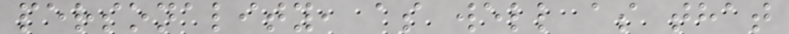personality, as well as that
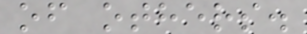of others.
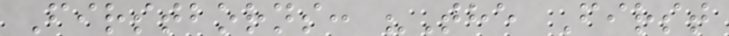Firstborns: "The First
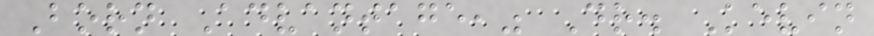Born Advantage," Dr. Kevin
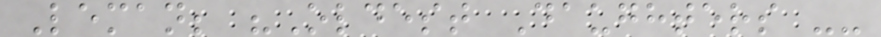Leman; "Oldest Daughters --
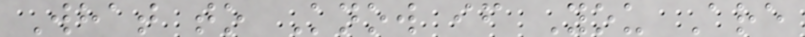What to Know if You Are
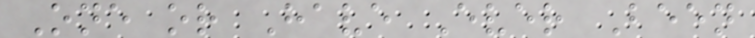One or Have Ever Been
